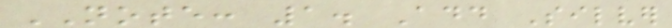NOTE: 1. Add Silver
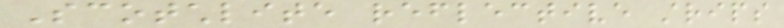Scotchlite reflective strips
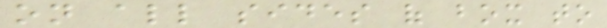on all sides of box to
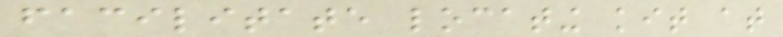facilitate locating kit at
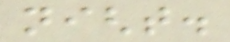night.
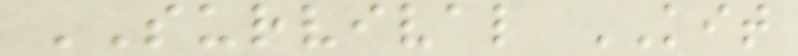SURVIVAL KIT
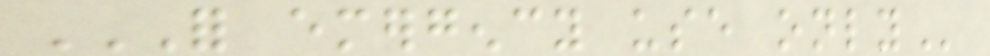FOR EMERGENCY USE ONLY
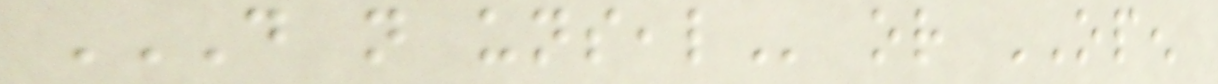DO NOT UNSEAL or OPEN
